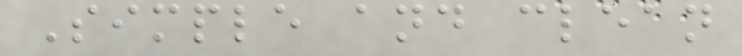Simple and clean
